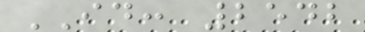ID: 2542
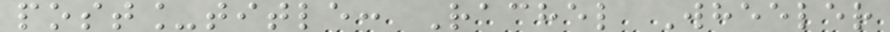post_title: Rachel Wheeler
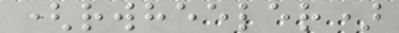(rwheeler)
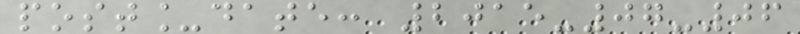post_date: 2015-07-06
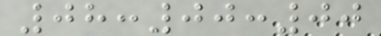08:00:00
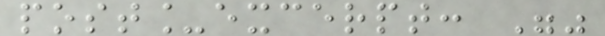post_excerpt: ""
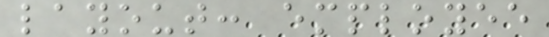layout: employee
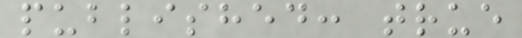published: true
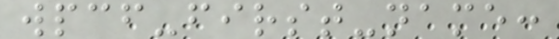wpcf-first-name:
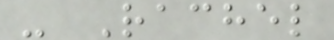- Rachel
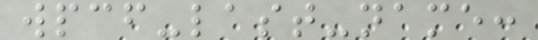wpcf-last-name:
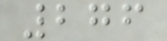276
